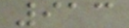913
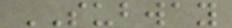SUBWAY
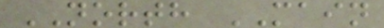NORTH MAIN
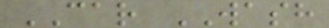CAR WASH
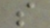s
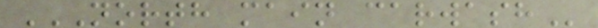NORTH MAIN CARWASH
